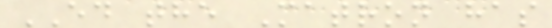ED the Matron has
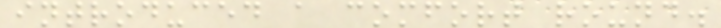introduced a comfort round.
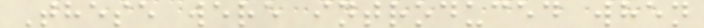These were introduced when
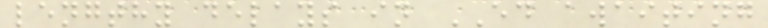lengthy delays in ED awaiting
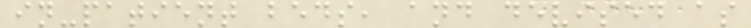in-patient beds, and devised as
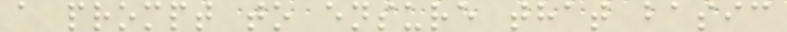a prompt to ensure that basic
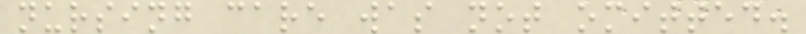nursing care was not omitted.
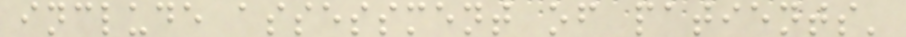include assessment of patients'
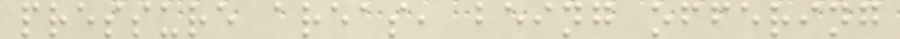pressure areas, being offering
